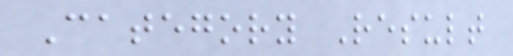Category Result
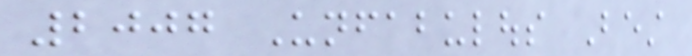2007 Unfabulous Best
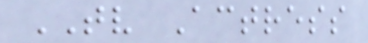TV Actress
